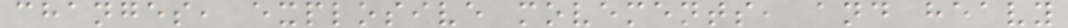changes, explosive movements, and heavy
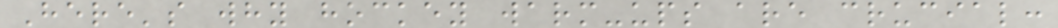Here's why hockey warm-ups are crucial:
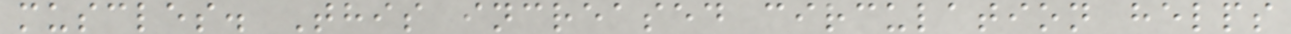muscles. This increased circulation helps
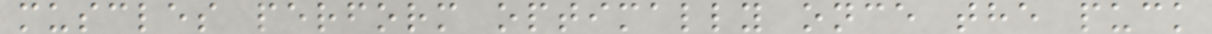muscles perform optimally once the puck
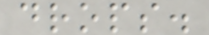drops.
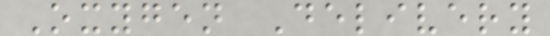Oxygen Delivery
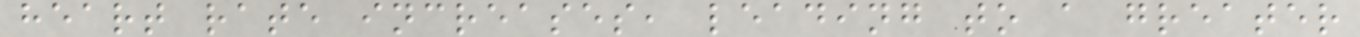heart rate increases, leading to a greater
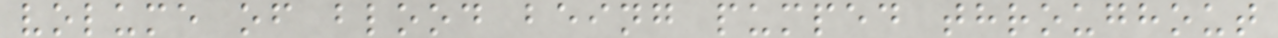volume of blood being pumped throughout
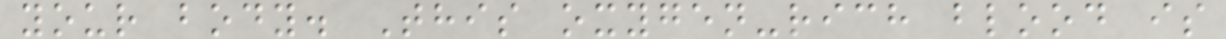your body. This oxygen-rich blood is
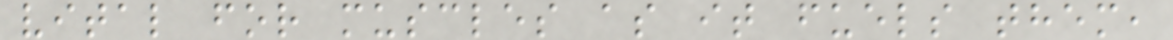vital for muscles as it fuels them,
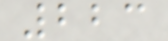223
